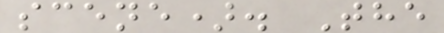scene). The
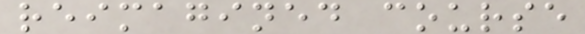reimagined course
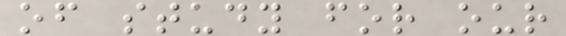of study for our
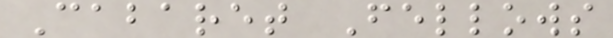Cabaret Fellows
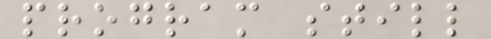program still
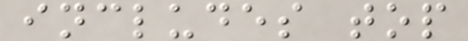includes top
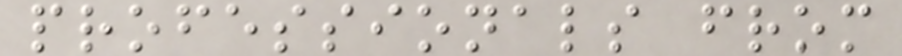professionals from
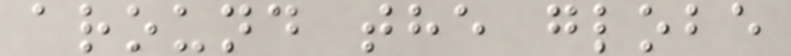around the globe
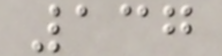137
